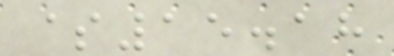$15.18
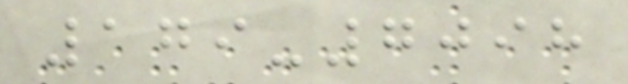179-7098
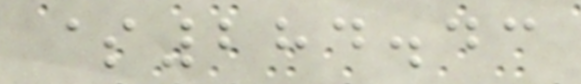$284.43
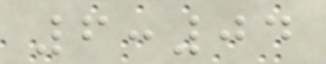6:04
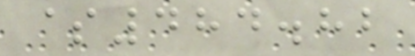$484.82
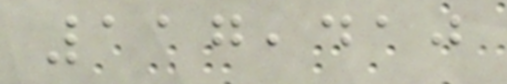117,410
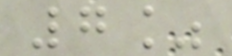7%
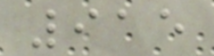915
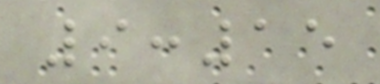9:15
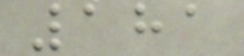181
